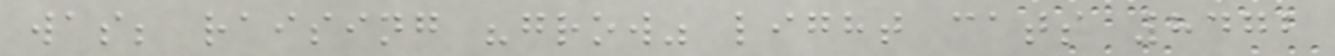was; raising "grow" light cats 8472
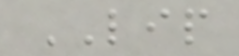LIP
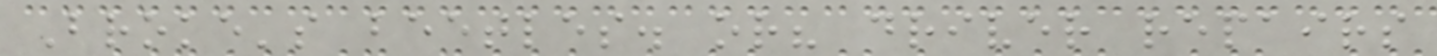Broke's beetles. or? driver repairs
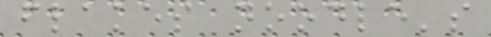flakes noodle's
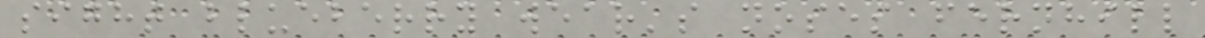sight blueberry wear's noses fernhill
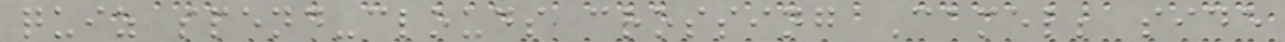quiz spend-clouds crossing Camel; side
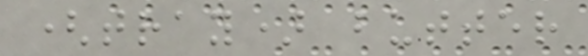(tray) butter
